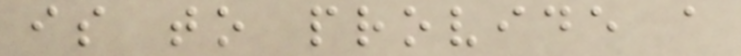is to provide a
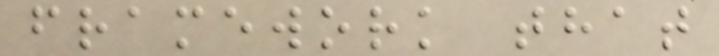framework that
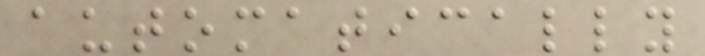automatically
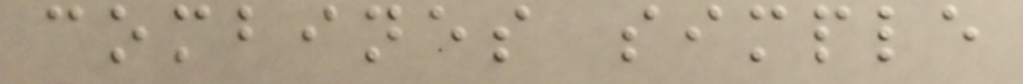combines simple
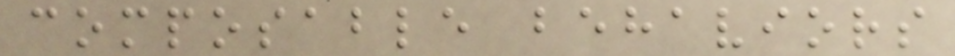composable behaviors
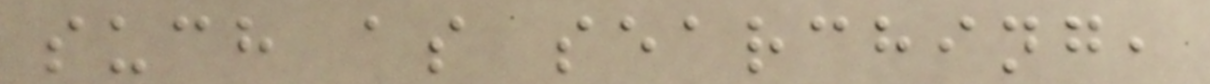such as searching,
